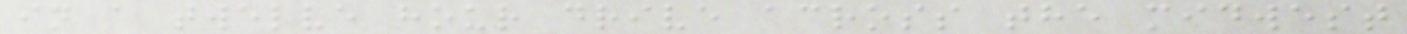in a twelve hour drive across the midwest
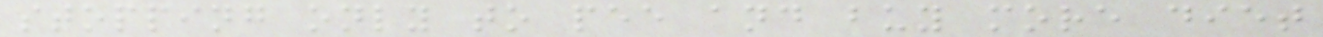stopping only to pee and buy more diet
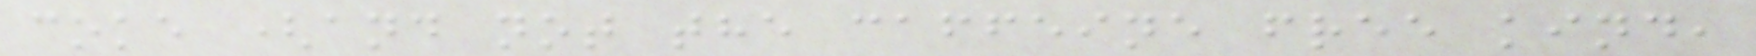coke (and not the caffeine free kind,
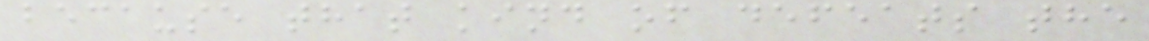because that kind of defeats the
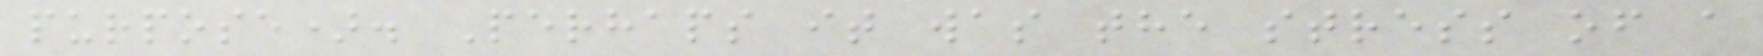purpose). Perhaps it was the stress of a
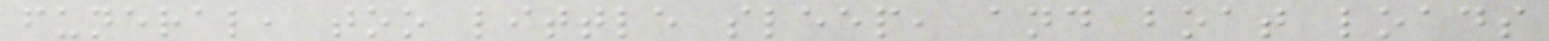funeral, too little sleep, and boat loads
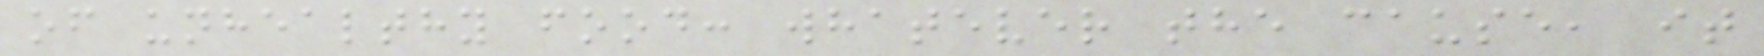of unhealthy food: whatever the cause, it
